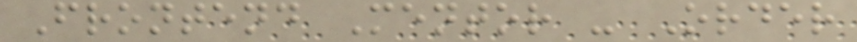Frontend Mentor - Order
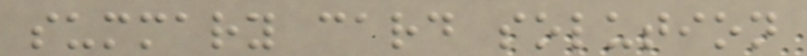summary card solution
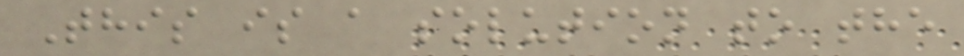This is a solution to the
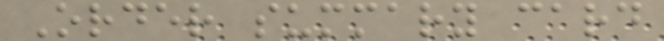Order summary card
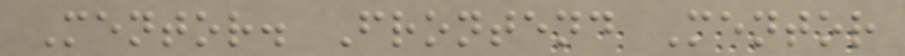Mentor. Frontend Mentor
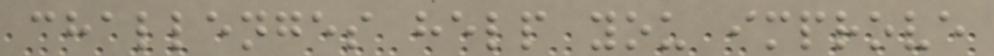challenges help you improve
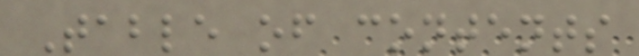Table of contents
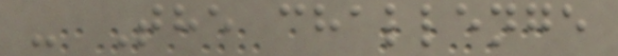- The challenge
